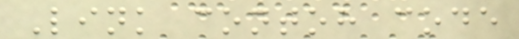Link contoh code
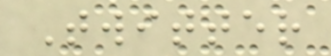Twitter
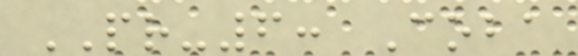PR-6: Coba
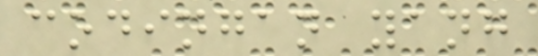codingan yang
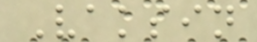Vaksin
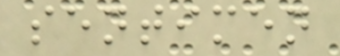sentimen
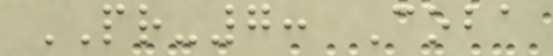PR-7: Coba
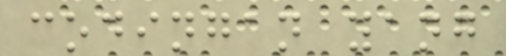codingan yang
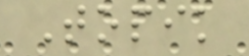Topik
